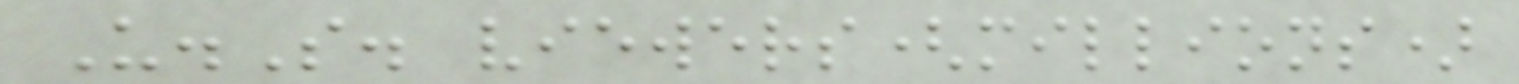U.S. viewers(millions)
